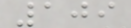109
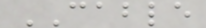CABLE
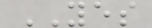YES
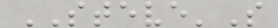STEVE'S
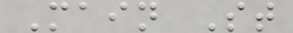Main St
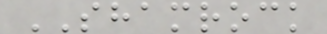SHAMROCK
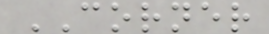CORNER
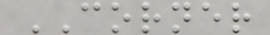CORNER
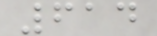614
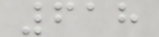618
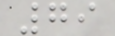79
